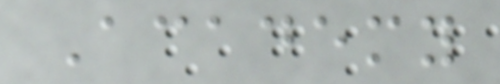Academy
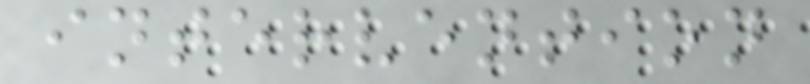intervention
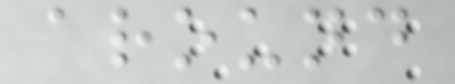around
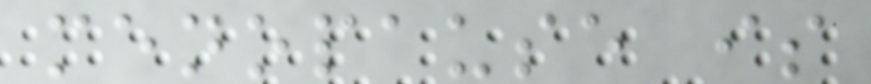menopause is
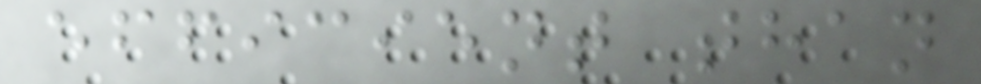efficient than
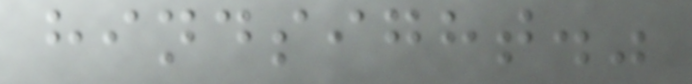hindsight."
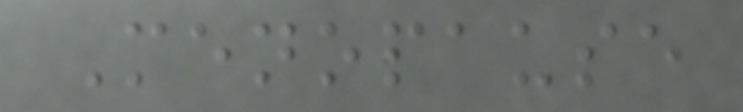Menopause
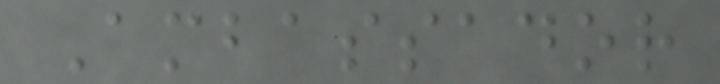Ambassador
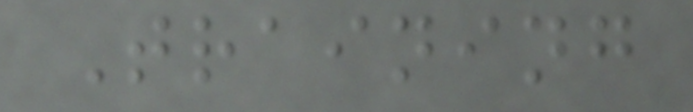Training
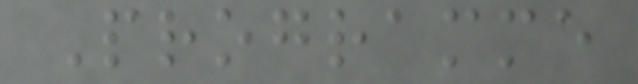Programme
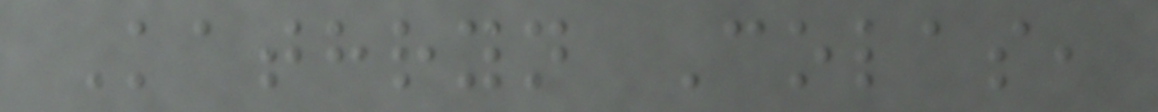Kathryn Colas,
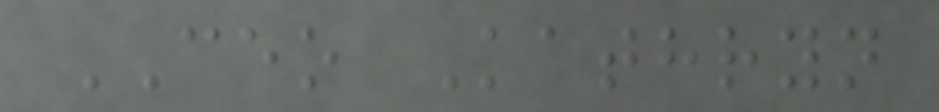CEO Kathryn
